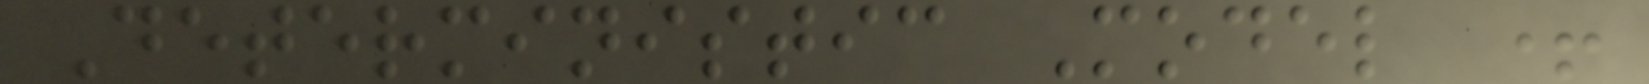Deterministic Model +
